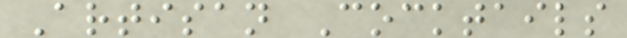Artisan Cocktails
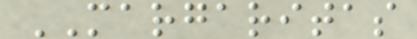MARGARITAS
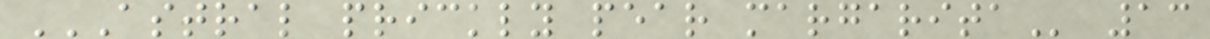ASTRAL PRICKLY PEAR MARGARITA 13
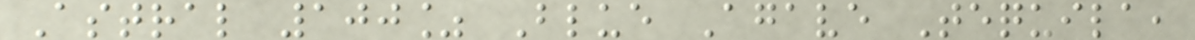Astral 100% Blue Agave Tequila,
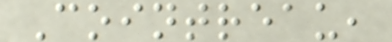Cointreau,
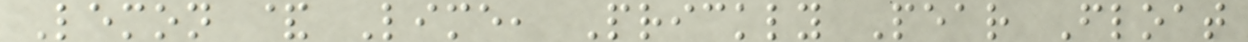Lemon & Lime, Prickly Pear Float
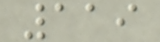119
